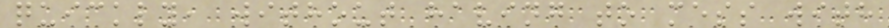quickly, without having to mess with
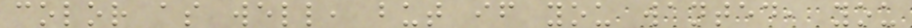color as well, but if you wanted, you
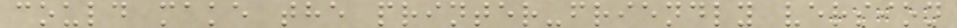could make the printer-friendly version
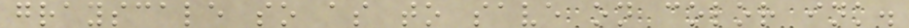grayscale so as to save on color ink.
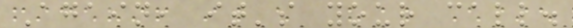Again, it's your call.
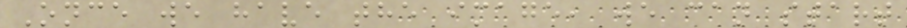Once we have the image, we can start
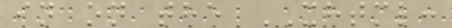in on the XHTML:
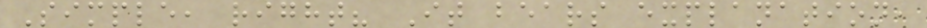Simple, right? It bears explanation,
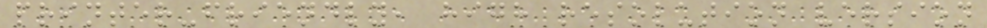printer-friendly, high resolution version
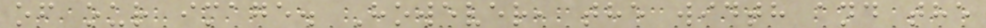of our image. However, the width and the
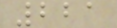221
